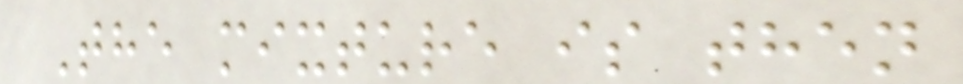The mixture is then
